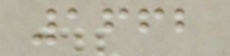1662
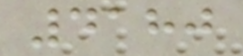4180
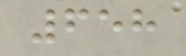658
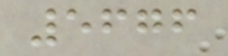5676
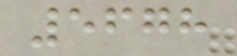5678
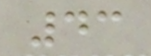43
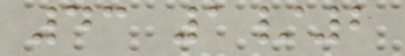43 1/2
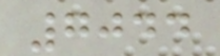7044
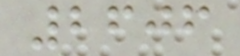2606
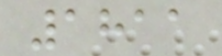1811
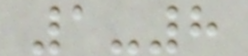1-8
